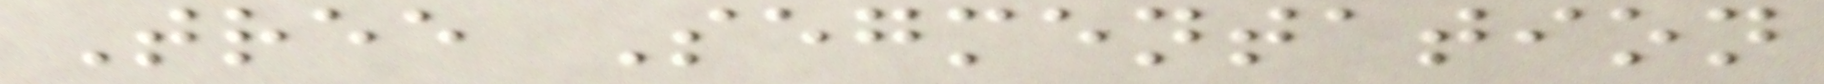Tree Segmentation
